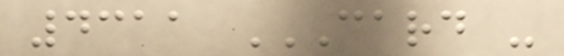4311 CARD -
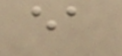ea
